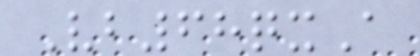Vb68qxA
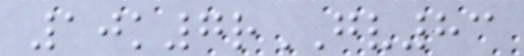10k7rGV83
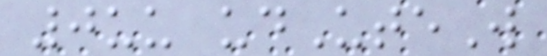0uu udUteW
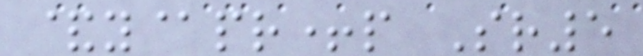&y@pr+p Sr5
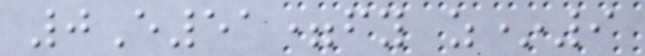0E51=fy z*9
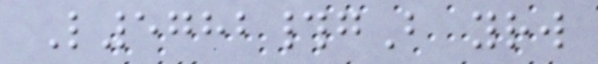L5782#gB yrw
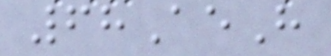68AeH
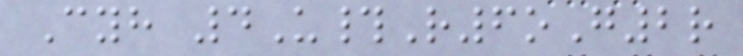Cyh 4U#R6oG2r
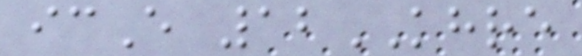icE 12KHRE
